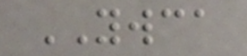YWCA
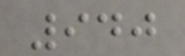940
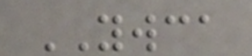YWCA
